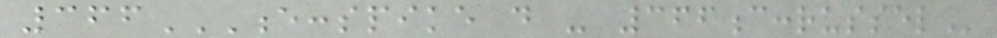366E:SPIKE D - 366C:RUSSEL
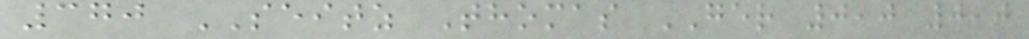370 SEITZ Thomas GER 0,0 0,0
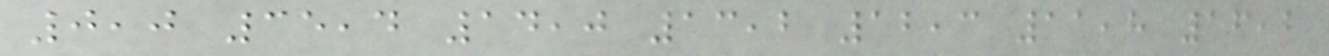0,0 35,4 14,0 13,2 12,3 11,8 16,2
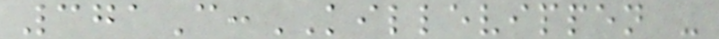371C:KILLEVIPPEN -
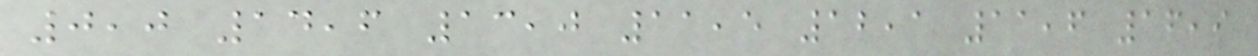0,0 14,6 13,0 11,5 12,1 11,6 16,9
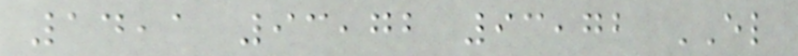14,1 93,72 93,72 EL
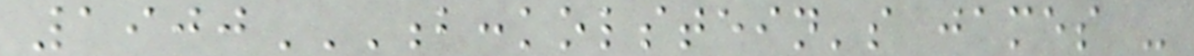1900B:KOLSTEIN'S JAMES -
